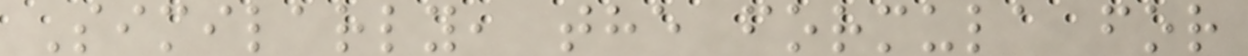Similarly, the formula for
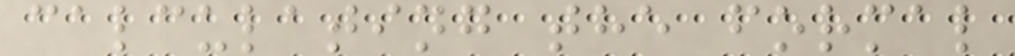calculating the formal
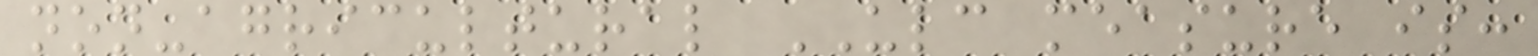non-agricultural ULC measure is:
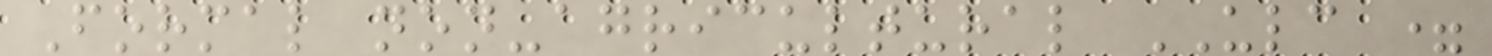Formal non-agricultural ULC =
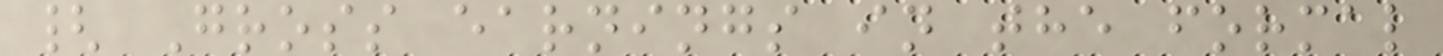{ Gross earnings in the formal
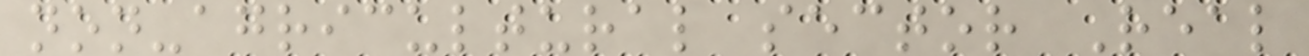non-agricultural sector Real
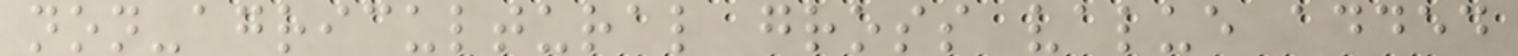non-agricultural gross value added
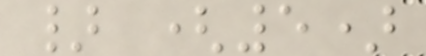} (5)
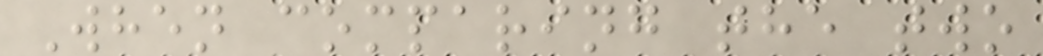When comparing the two
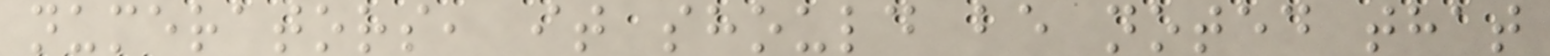numerators, it should be noted that
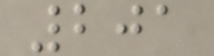201
